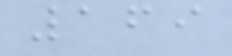169
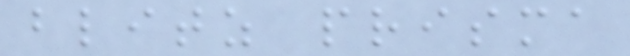blitz prisma
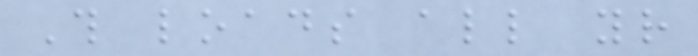This loads all your
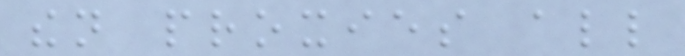then proxies all
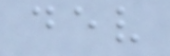dev
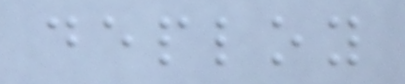deploy
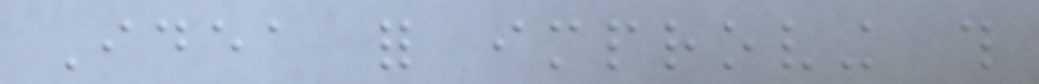Idea for improving this
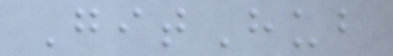GitHub
